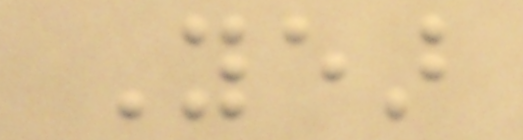Year
